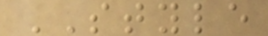STYLE
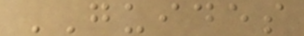GUIDES
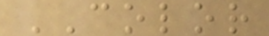COLOR
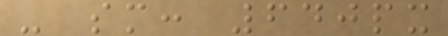- sm: 640px
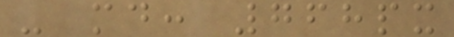- md: 768px
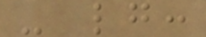- lg:
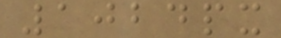1024px
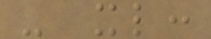- xl:
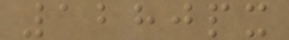1280px
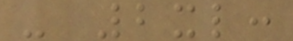- 2xl:
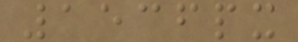1536px
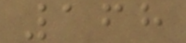168
